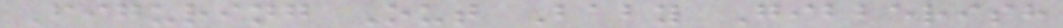Figuring Out Baby Gibberish
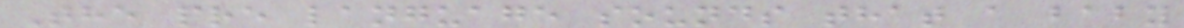The pre language sounds that a baby
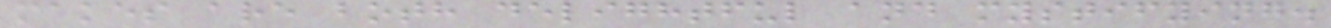makes are both delightful and mystifying.
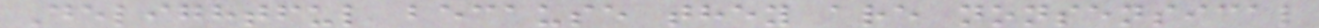Delightful because they are nonsensical
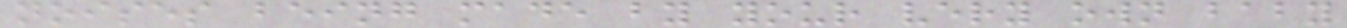noises being made by your very own baby
